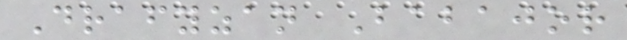Drafyzan Babajor
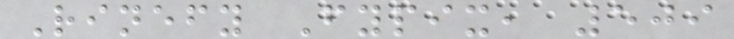Rinefy Fypix, 509
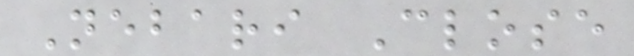Nebari Close
